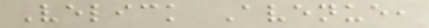Velick Avenue,
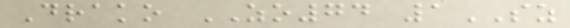Drako ZO74 1SZ
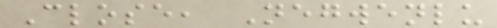Close, Negwenlu
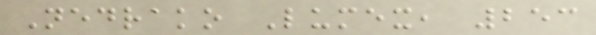Nedrako Lumex, 253
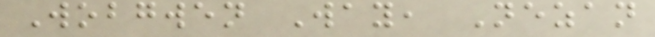Wobgwen Way, Nezan
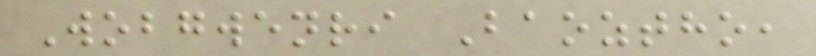Wobgwenri Baoztho,
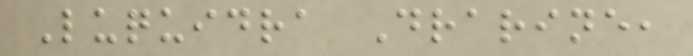Luquidra Drarine,
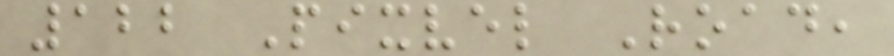122 Pixvel Road,
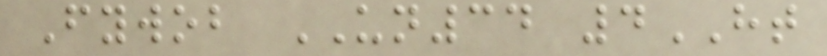Fywob UN34 4HT
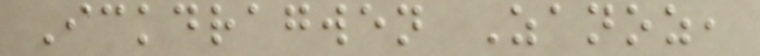Ickdragwen Zanoz,
